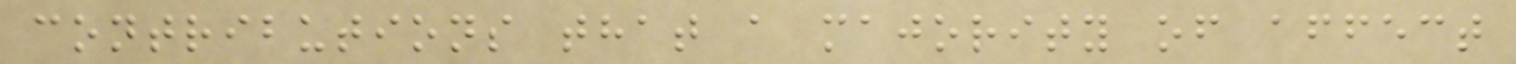contributions that a majority of affect
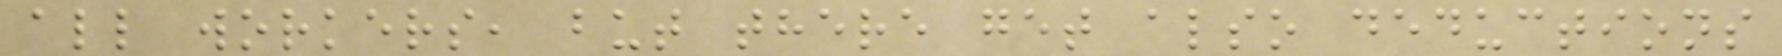all workers, but there get also deductions
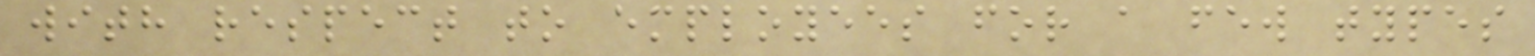with respect to employees for a few types
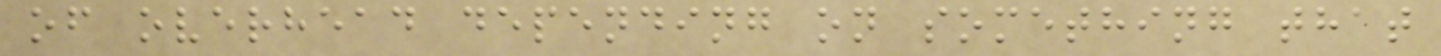of overhead depending on something that
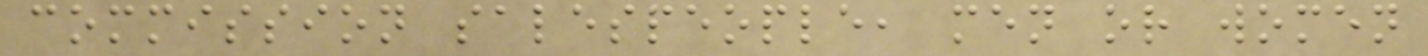commission salespeople, men or women
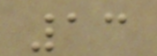13
